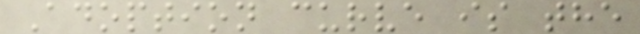Adoption curve is the
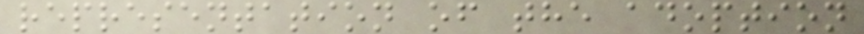representation of the adoption
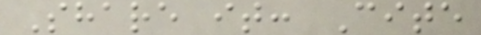Share it: Cite
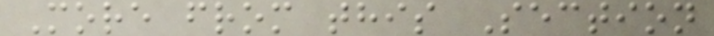More from this Section
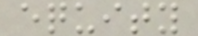equity
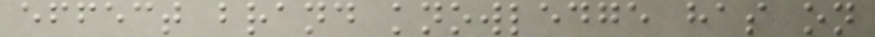effect brand knowledge has on
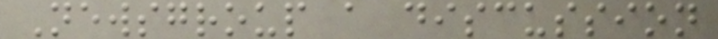Newsgroup a discussion
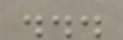...
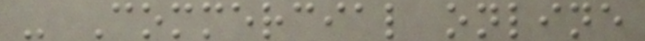- Commercial online
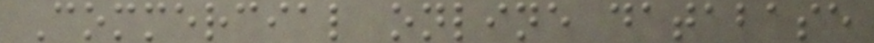Commercial online database
